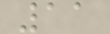11
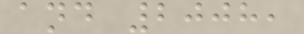and 2008,
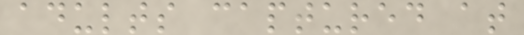adults captured at
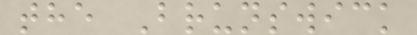the Brunswick
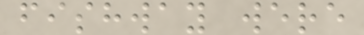fishway were
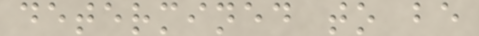determined to be
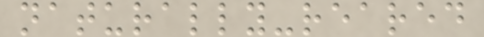naturally-reared
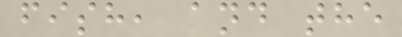fish, and the
